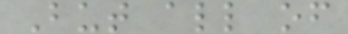But all of
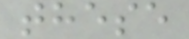these
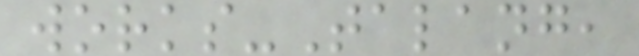works-Talang,
